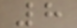8
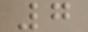7
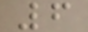6
